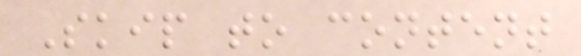Skip to content
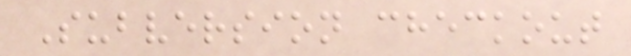Subversion checkout
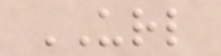URL
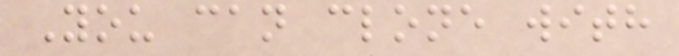You can clone with
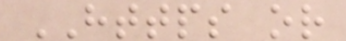HTTPS or
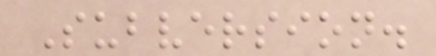Subversion.
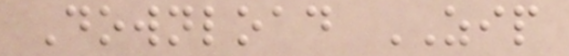Download ZIP
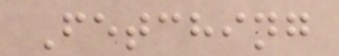Fetching
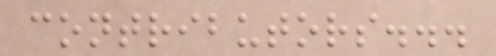contributors...
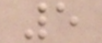5
